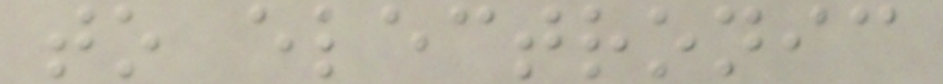to electronic
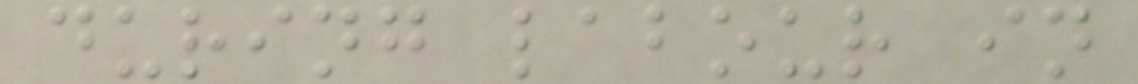during labour in
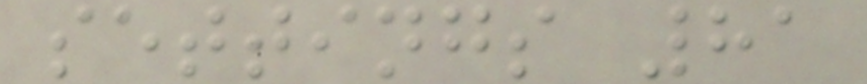settings 81
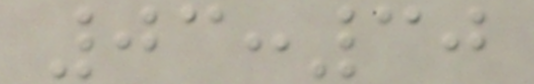03:30
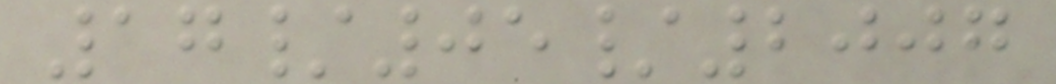17/05/2007
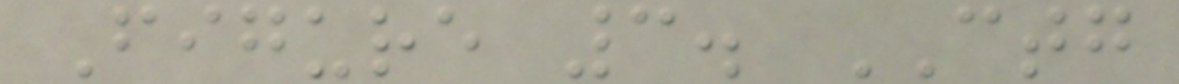Figure 3. CTG
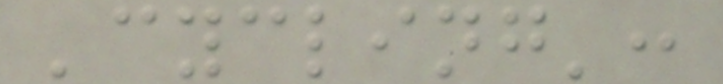'cycling':
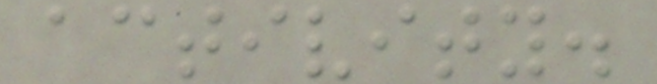activity.
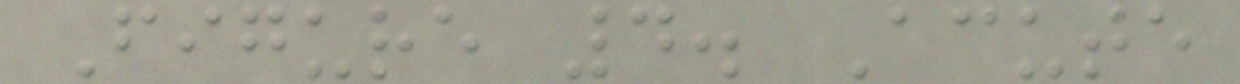Figure 4. Acute
